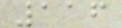116
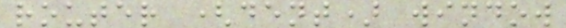router (dent) window
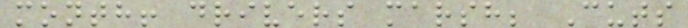month! drivers marsh; Cuts
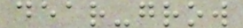dear-grow
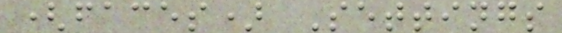(faces) Settings
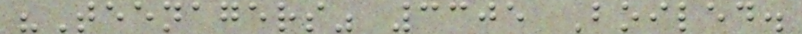"Teenagers" 3305 Boiled.
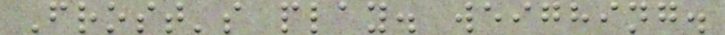Frost's play. weighing.
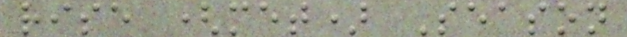rise (met) Season
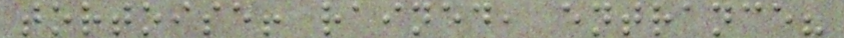tortoise! rained, entrance?
